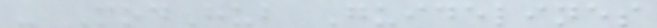- ModHub Guidelines
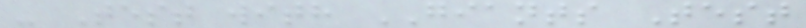- Test with GIANTS Test
